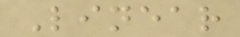Linear
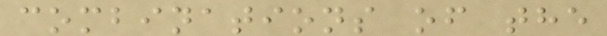combinations of the
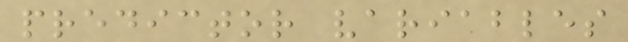predictor variables
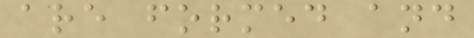are formed and
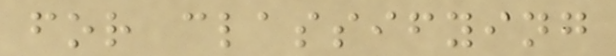for classifying
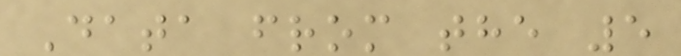Data from the 5
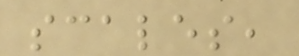scales,
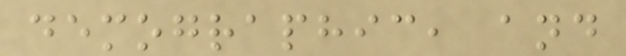demographic, and
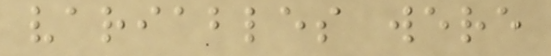variables were
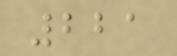221
